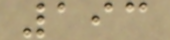193
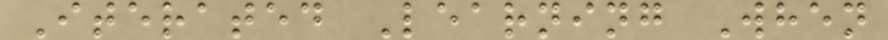Iterated Learning When
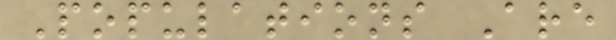Populations Are
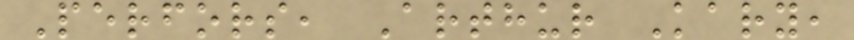Perfors, Arthur Kary,
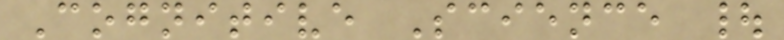Cognitive Science |
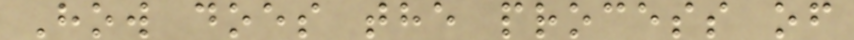How does the process of
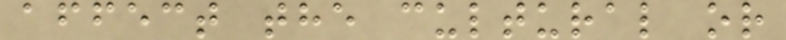affect the cultural or
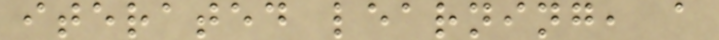iterated learning, a
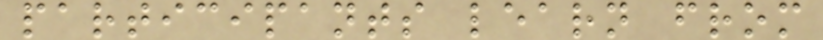participants learn from
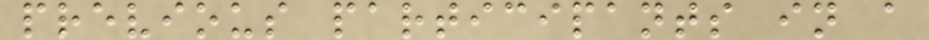previous participants in a
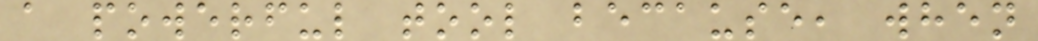a powerful tool because, when
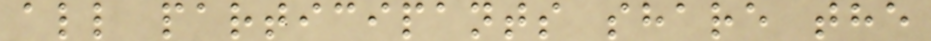all participants share the
